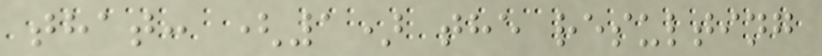that: (1) the resulting
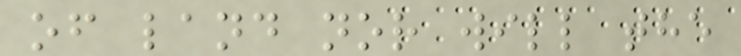of land nor will the
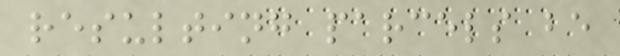resulting parcels be
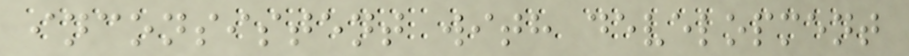inconsistent with development
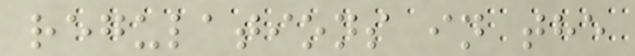regulations in the
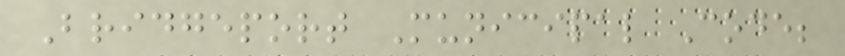Bridgeport Municipal Code;
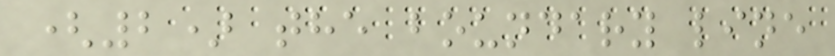(2) the boundary line
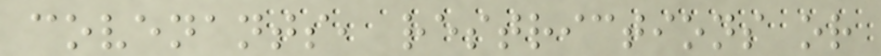covenants, restrictions or
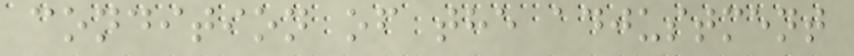condition of the adjustment
